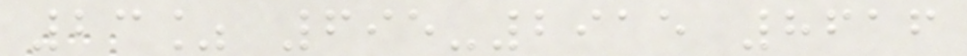23% 695-2915 8616
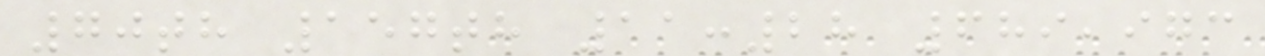70th 157th 11:28 689,973
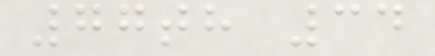77th 34
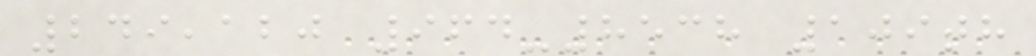249,120 964-8538 109th
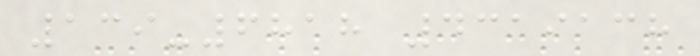139-6818 4319138
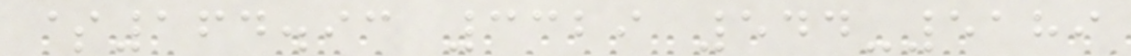$164.93 3329 544-5189
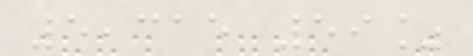5,315 59%
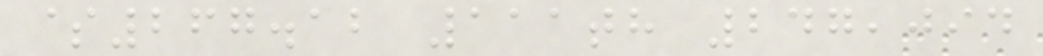$267.12 111th 247,094
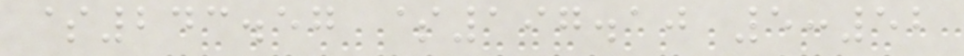$243.57 $197.10 5:52
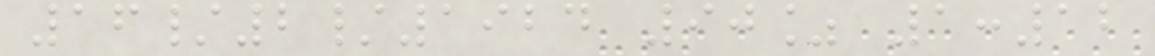16/2/1924 90% 1:12
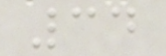34
